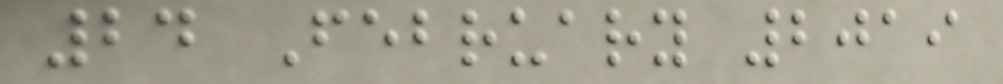24 February 2019
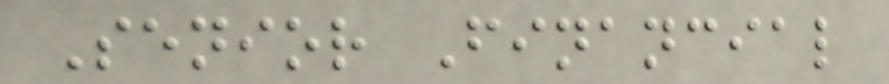Senior Financial
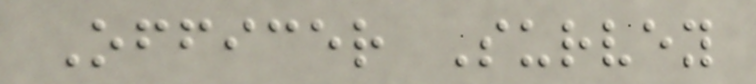Officer Survey
